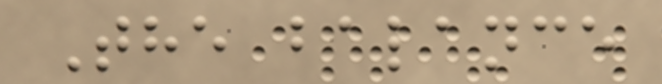The balance
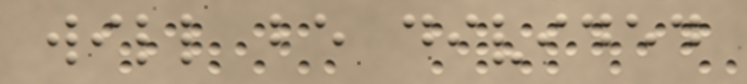will be divided
